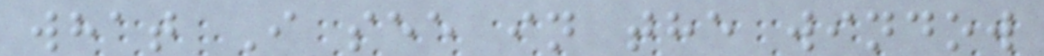what I see in the window
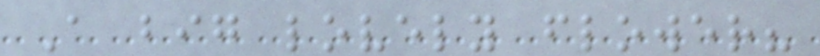A big lovely flower?
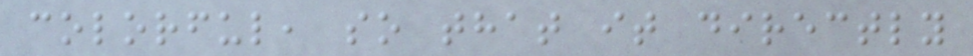colorful, so that it directly
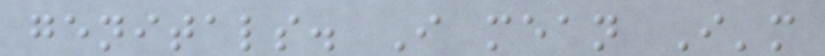genitals. I mean I'm
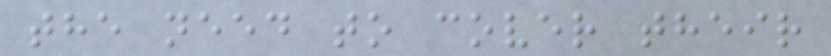the need to cover their
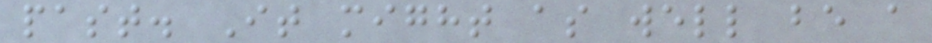past. It might as well be a
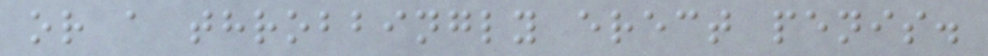or a throbbingly erect penis.
